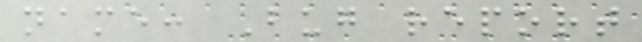name: Bug report
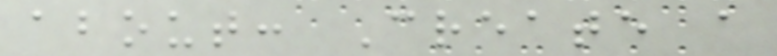about: Create a
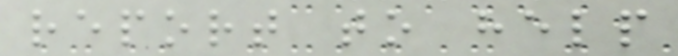report to help
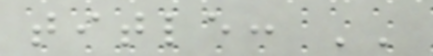title: ''
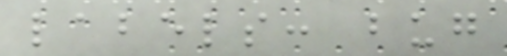labels: bug
